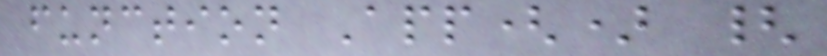function App() {
